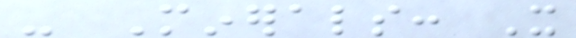- Minerals: It
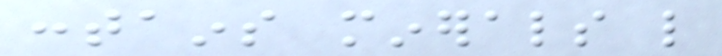contains minerals like
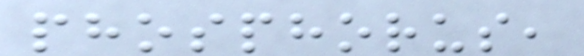phosphorus,
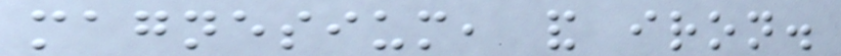magnesium, and iron.
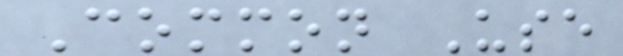Common Use
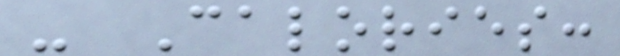- Calories:
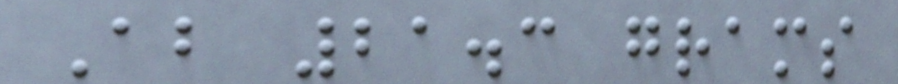About 21.3 grams
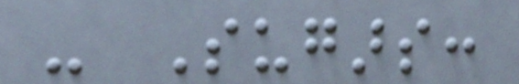- Sugars:
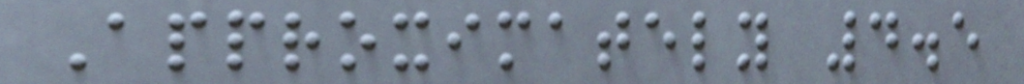Approximately 4.5
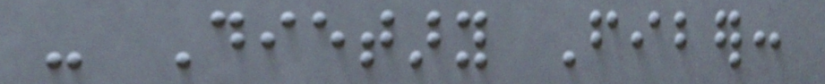- Dietary Fiber:
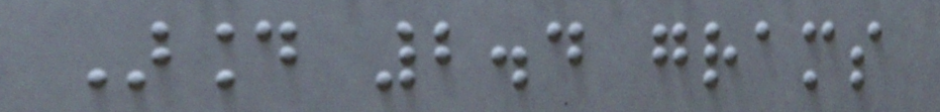Around 2.4 grams
